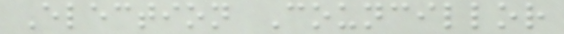Election Councillor
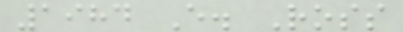1984 E. Ross
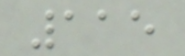115
